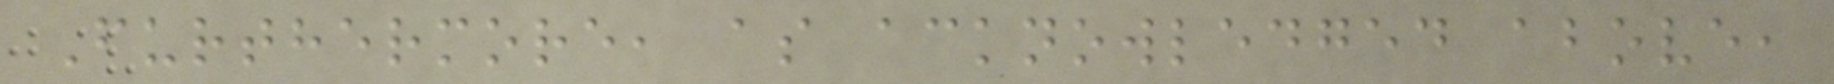Furthermore, as acknowledged above,
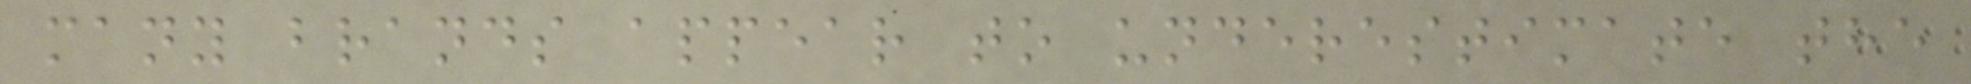many brands appear to underestimate the
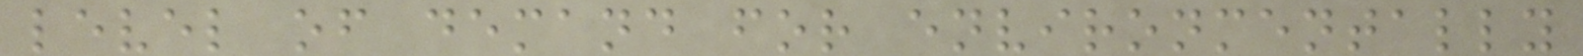level of demand for environmentally
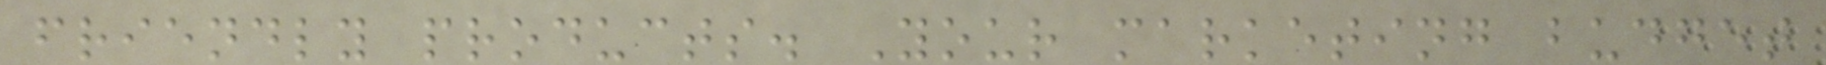friendly products. Your marketing budget
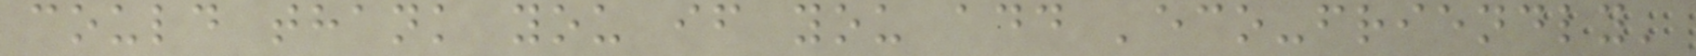could thank you if you add 'eco-friendly'
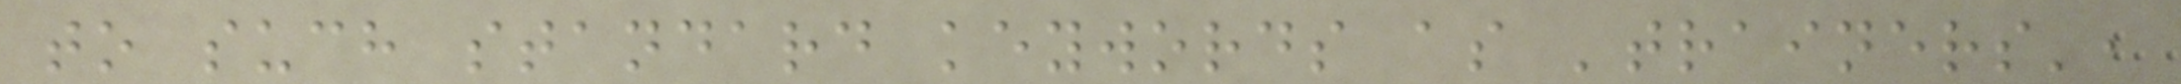to such standard keywords as 'trainers',
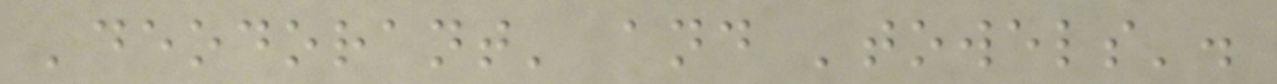'deodorant' and 'towels'.
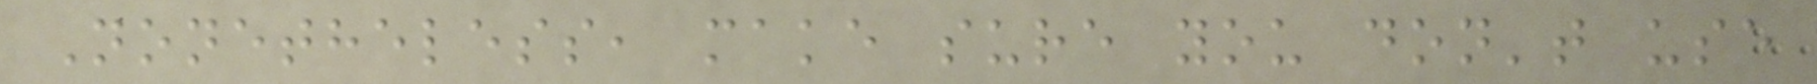Nonetheless, make sure you don't use
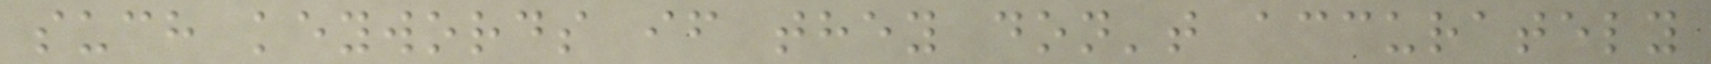such keywords if they don't accurately
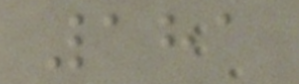181
